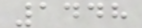1448
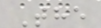The
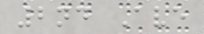2nd Ave
